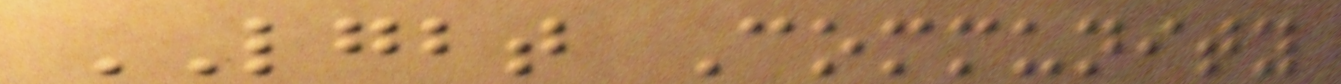LGBT Community
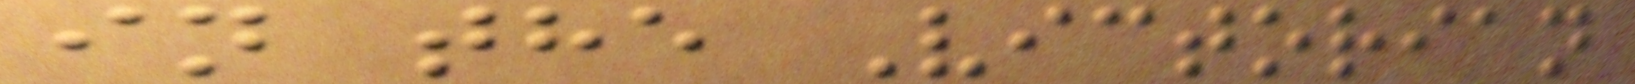in the Victorian
